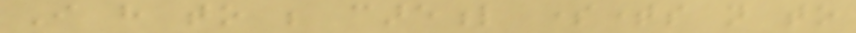I have to be careful sometimes not to
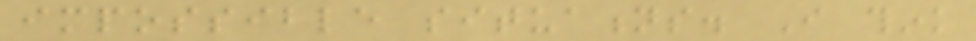impossible situations. I think
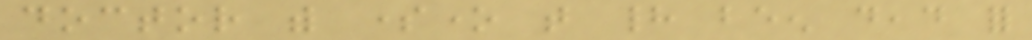doctor with someone that had been dead for
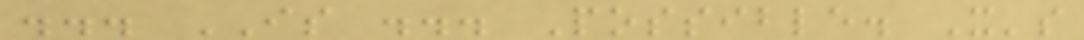... IS ... Possible. It's
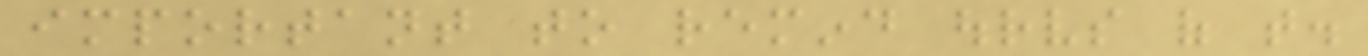important to remind ourselves of that.
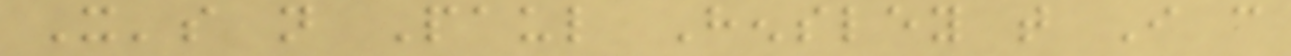It's not Paul Hensley that I can
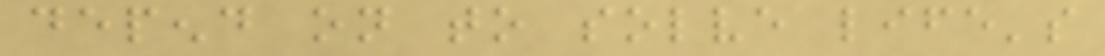depend on to solve life's
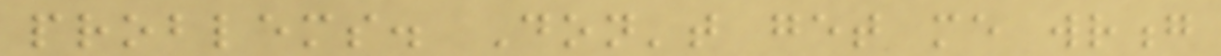problems. Don't get me wrong
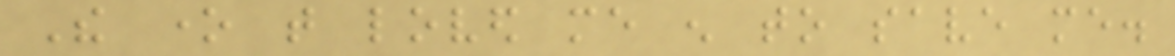The one that loved me enough to save me.
